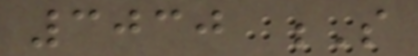3030 S
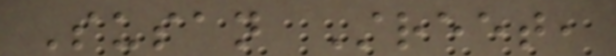Susan Street,
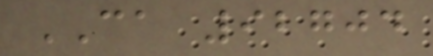CA 92704
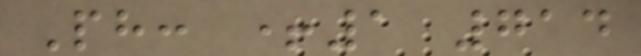Ph: +1 714
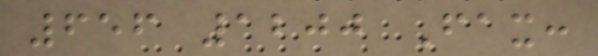656 1200 Fax:
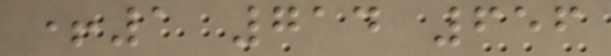+1 714 656
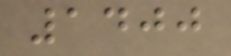1400
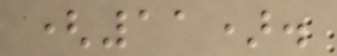(11).
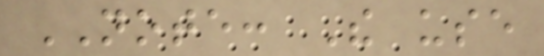NOTE: The use
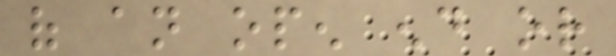of an open end or
